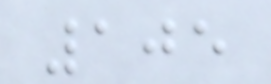105
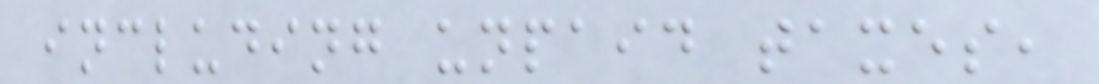including unpaid taxes,
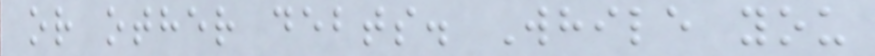or other debts. While you
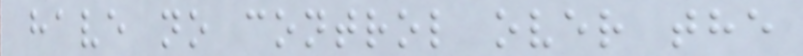have no control over the
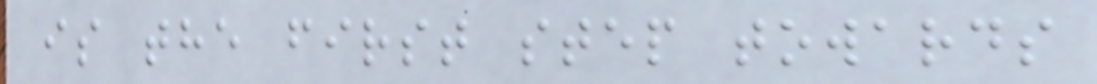is the first step towards
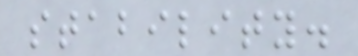stability.
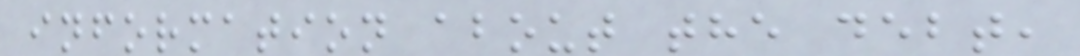information about the debt,
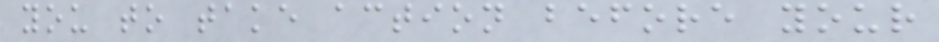you to take action before your
